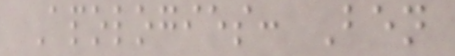Apologies: Ben
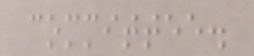committee.
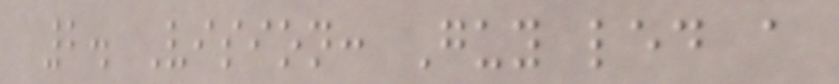2. Vision: Guy led a
